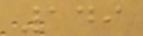149
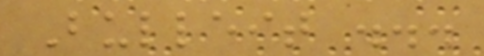Bulleit ...
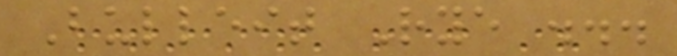Bulleit Rye ...
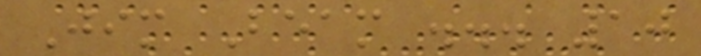Jim Beam ... 10
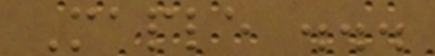Maple ...
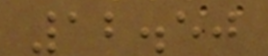12.50
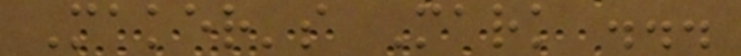Maker's Mark ...
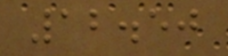12.50
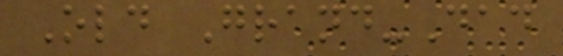Old Grand-Dad
